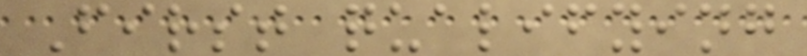First qualifying
